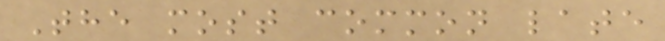The most common late
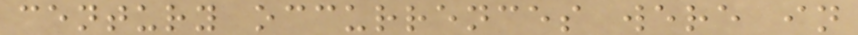century occurrences were in
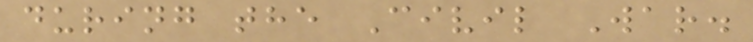during the Civil War.
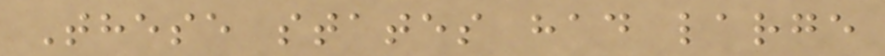These states had large
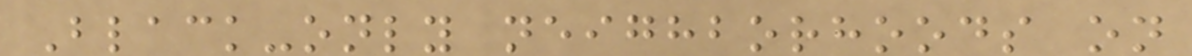Black-only neighborhoods on
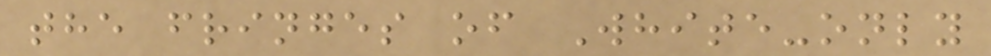the fringes of White-only
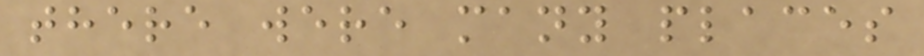there were many places
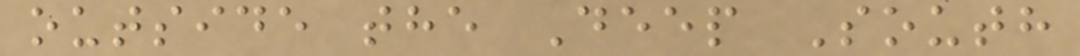outside the Deep South
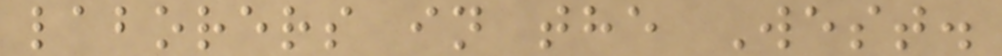laborers in the West.
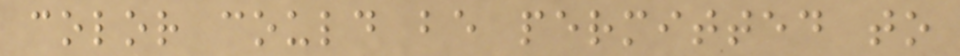color could be permitted to
